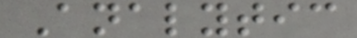Analytic
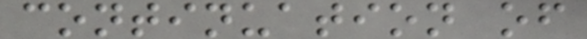continuation of
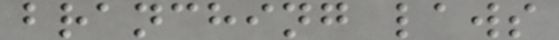branching laws
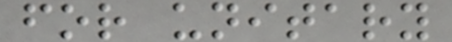for unitary
